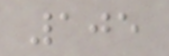105
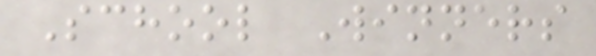School Winners
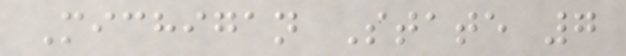Michigan State 7
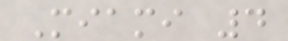Miami 4
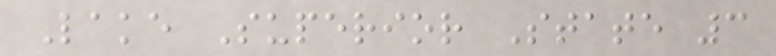Lake Superior State 3
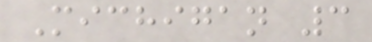Michigan 3
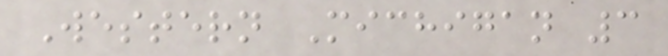Western Michigan 3
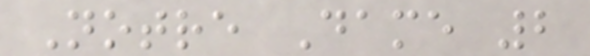Notre Dame 2
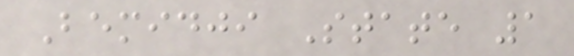Bemidji State 1
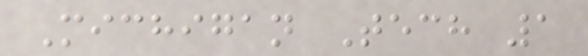Michigan Tech 1
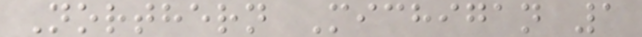Northern Michigan 1
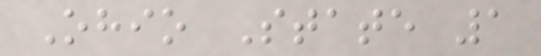Ohio State 1
